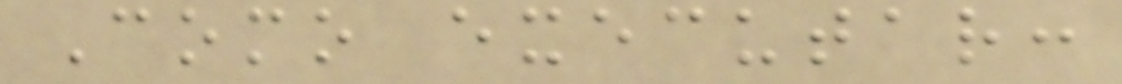Como executar:
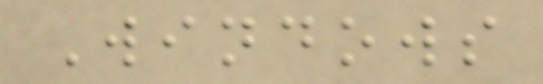Windows
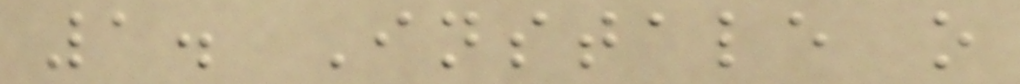1. Instale o
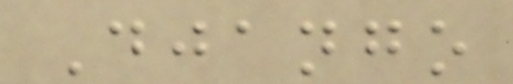Django
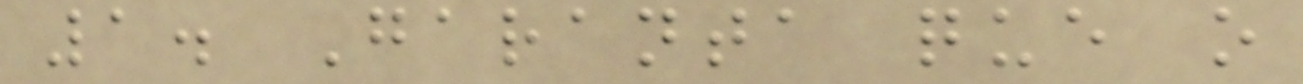1. Garanta que o
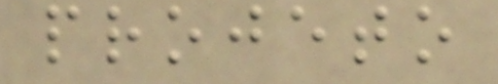projeto
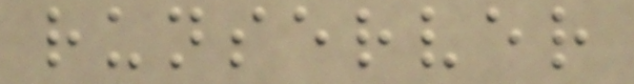runserver
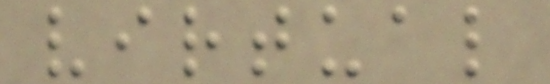virtual
